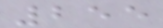255
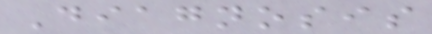Diagnosis
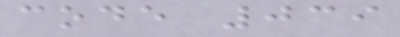code 039
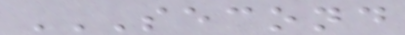SECOND
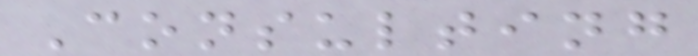Consulting
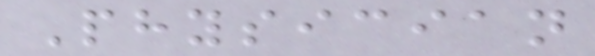Physician
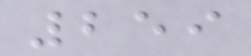259
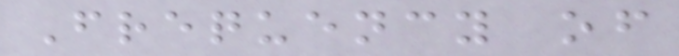Frequency of
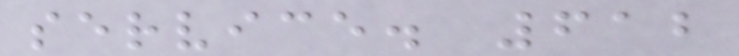service. 612
